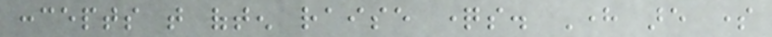concepts that often raise questions. Here are some
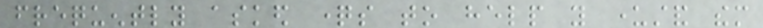frequently asked questions to help you understand them
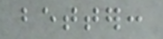better:
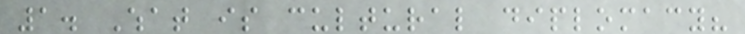1. What is cultural diplomacy?
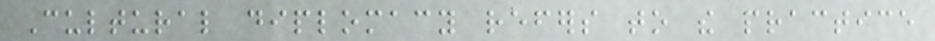Cultural diplomacy refers to the practice
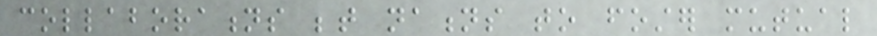collaborations between nations to foster mutual
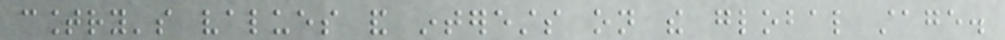country's values and interests on the global stage.
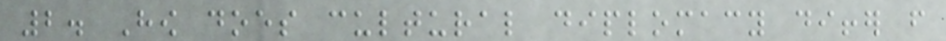2. How does cultural diplomacy differ from
